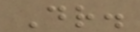Dr.
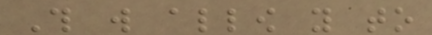This will allow you to
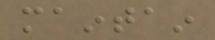maintain
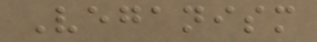Veganism
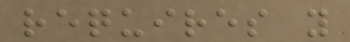requires you
